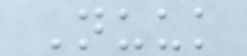Nuuk
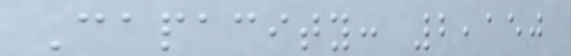Capacity: 2,150
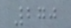270
